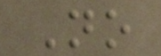No
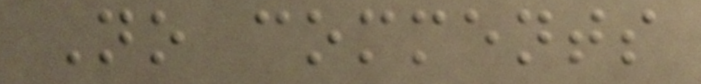No comments
